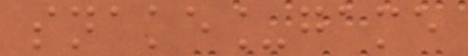snake_game
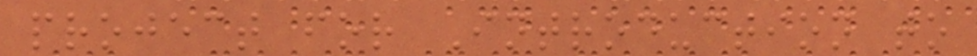project for Introduction to
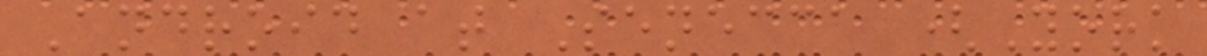Android at Senecca (York
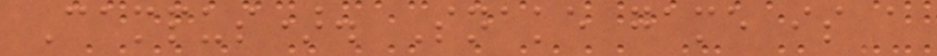Campus). Snake game is a
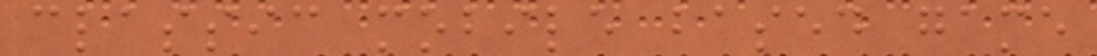classic mobile based game
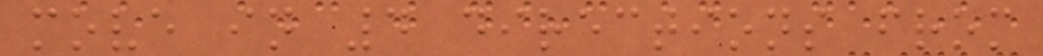move in 4 directions from
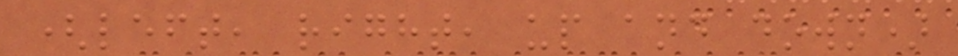(left, right, up and down)
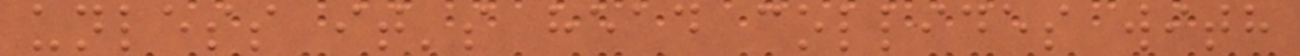unless it's head collides with
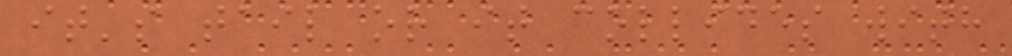it's tail or it collides with
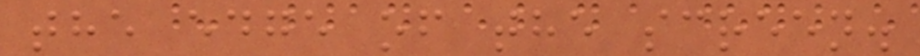the edge of the screen.
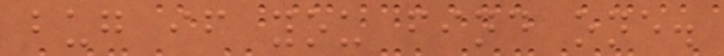bug if you find one.
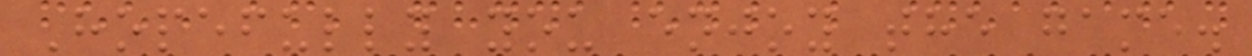Hopefully you enjoy the game.
